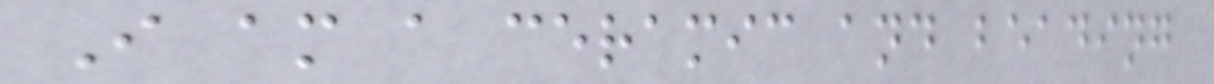I am a ceramic and beading
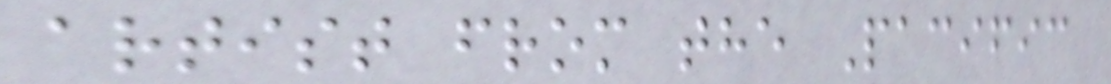artist from the Pacific
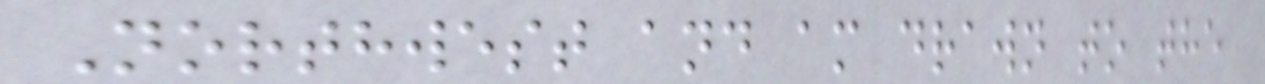Northwest and am drawn to the
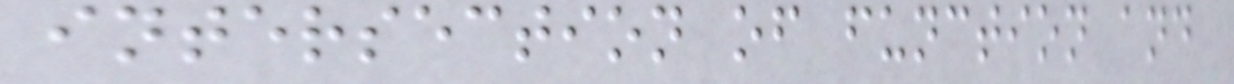intersection of function and
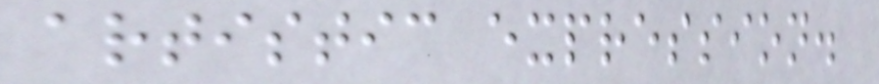artistic expression.
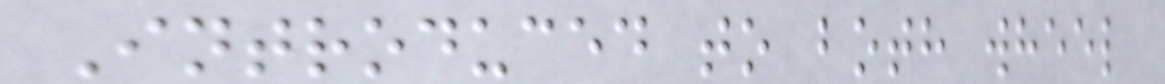Introduced to both wheel
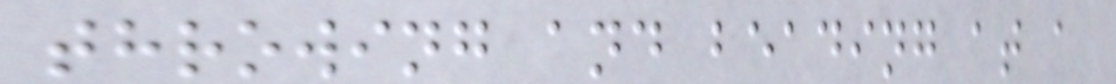throwing and beading at a
